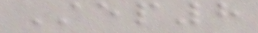Step8
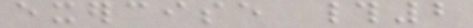exercise #2
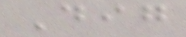Dig
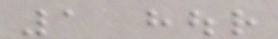1 hour
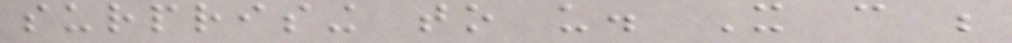surprising to us. It can be
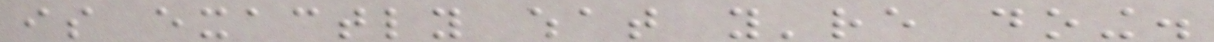is exactly what you're doing.
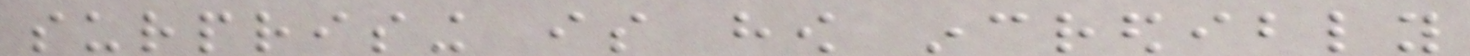surprising is how incredibly
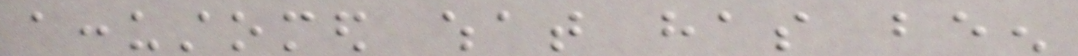accustomed what has been
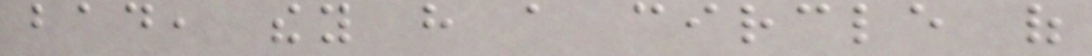bad, they have a circle of
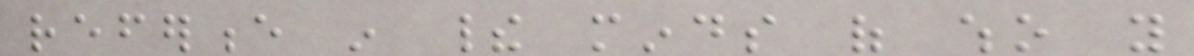reference in their minds of who you
